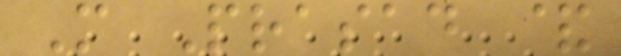M Prasad &
